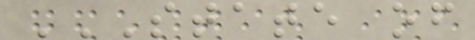STATE OF
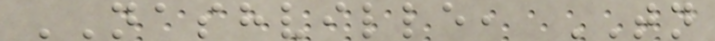NASHVILLE, TN
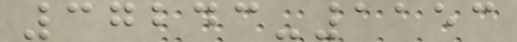37243-1153
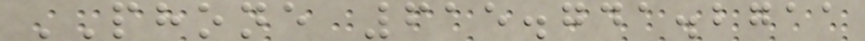PHONE 615.741.2711
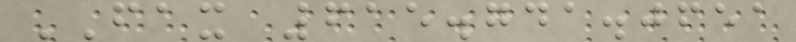FAX 615.741.0651
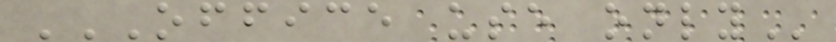OFFICE USE ONLY
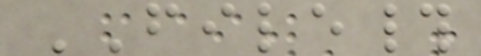FILE#
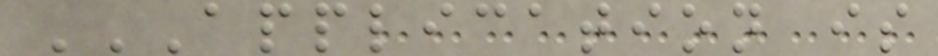APPLICATION IS
